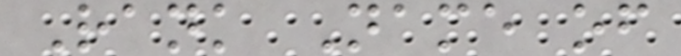Rank Name of
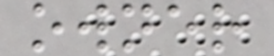owner
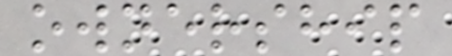ownership
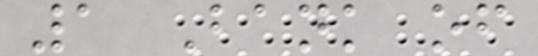1 Bank of
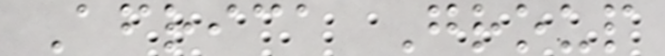Africa Group
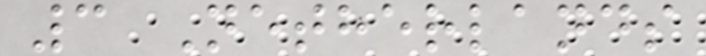3 Netherlands
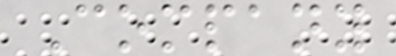Company
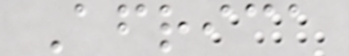Africa
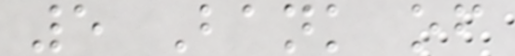5 Bank of
